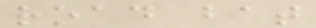road bat
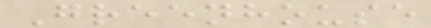Greenhouse
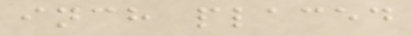inch placed
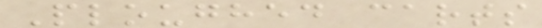Ploughed carts
